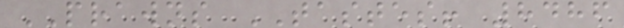PRAWNS TASTES! 8486
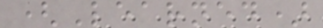(Learned)
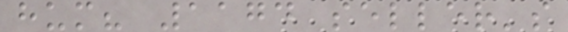hum? 1174 seller's
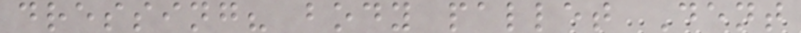dressing? body pallet Dent
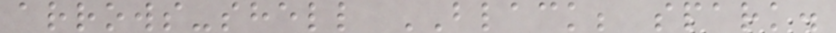arrows-shell BLACK; spark.
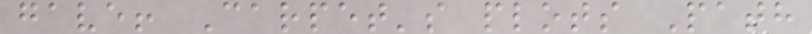gave! Carpet's plots Path
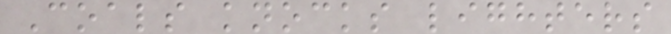Coals knocks lighters
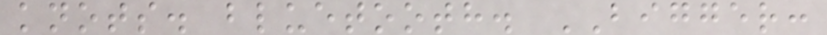knots. bluetooth. BIGGER:
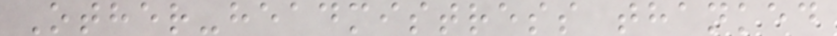Other-headmistress thanked
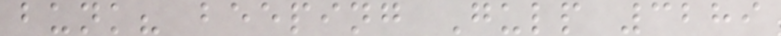bunk? beeping Gulp 3289
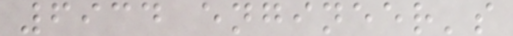6934 engineer's
